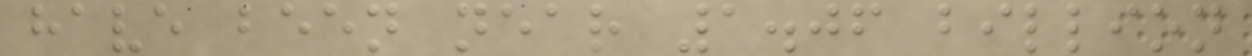have been near 1.06 billion
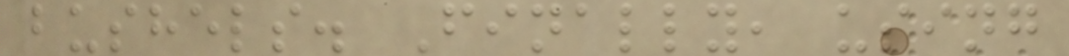bushels. Finally, using
